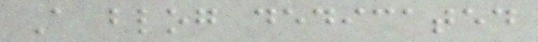A blog dedicated
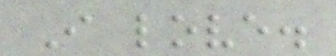I love.
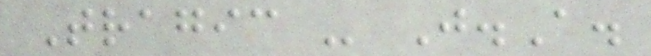Tragic - J.A.
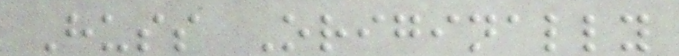Huss Originally
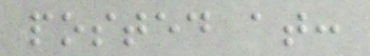posted at:
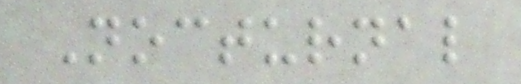Nocturnal
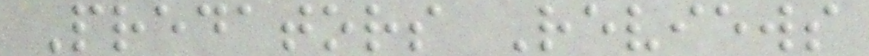Predators Reviews
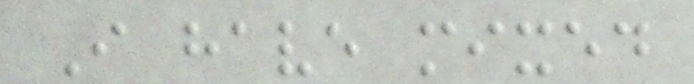I have mixed
